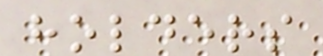holders
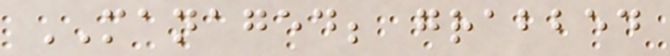MANAGED; grabbed
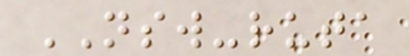NSW-ruta
